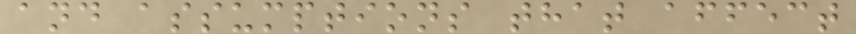and assumptions that affect
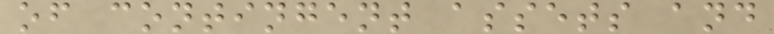of contingent assets and
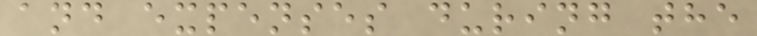and expenses during the
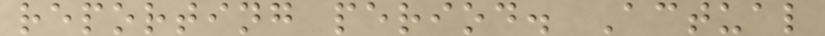reporting period. Actual
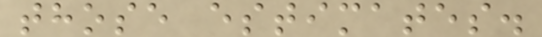those estimates.
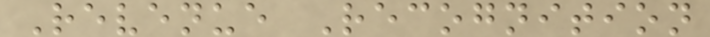Revenue Recognition
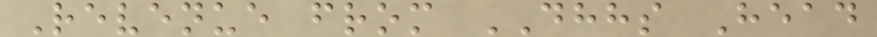Revenue from DHHS Head
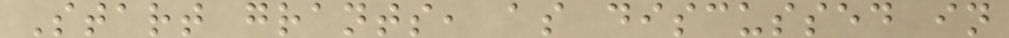Start grants, as discussed in
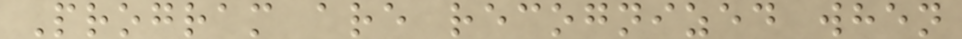Program are recognized when
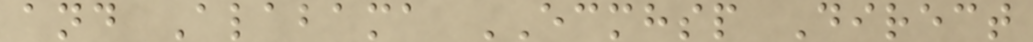and Alabama ECMHSP Direct
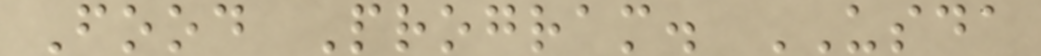Food Program. USDA
